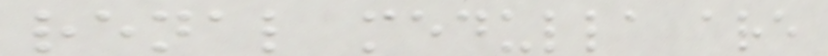renal medulla are
